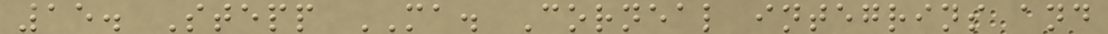15. Stepp MA. Corneal integrins and
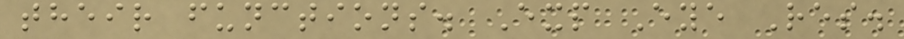their functions. Exp Eye Res.
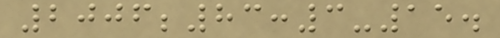2006;83:3-15.
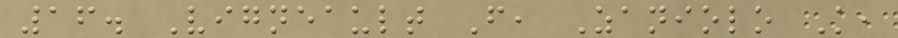16. Vigneault F, Zaniolo K,
